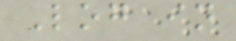Log in
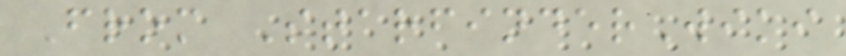From StarfinderWiki
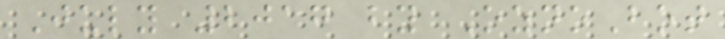July 2017 by OznoBot
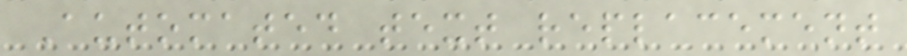Automated text replacement
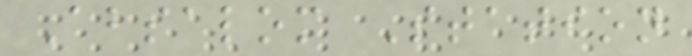Absalom Station
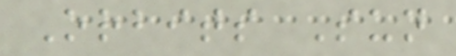Orbits Sun
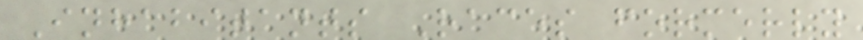Inhabitants Races formerly
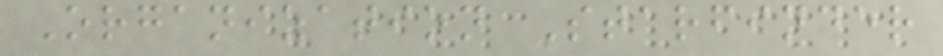Organization Starfinder
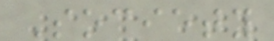Society
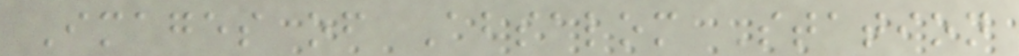Images of Absalom Station
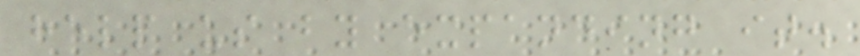help us by expanding it.
